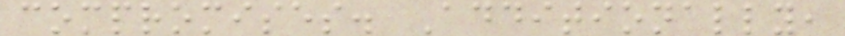compromises. Additionally,
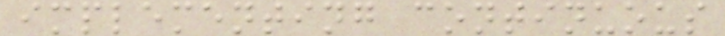implementing continuous
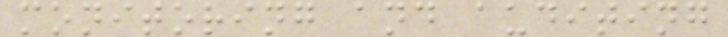monitoring and auditing
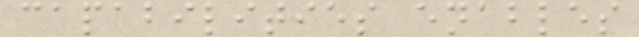capabilities enables
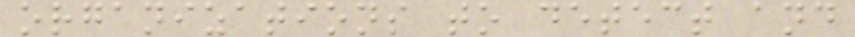organizations to detect and
